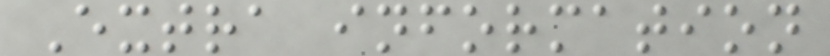Extra information
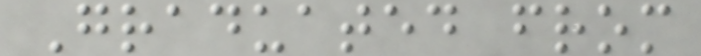Graduated from
